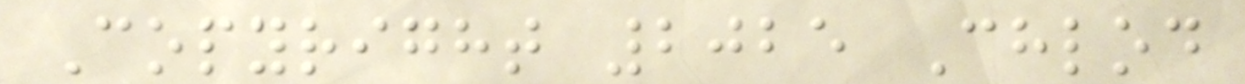Copyright 2025 Chlod
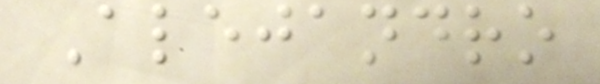Alejandro
